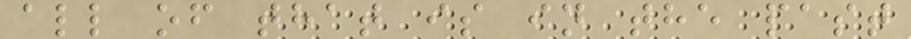all of that is in the past
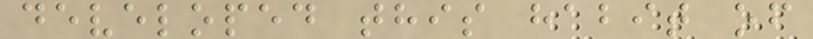developed this habit of
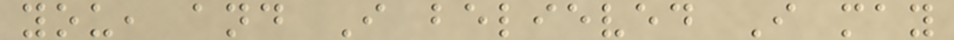you, and I believed I may
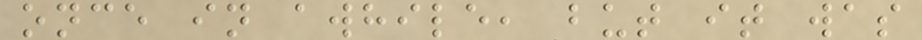once in awhile, but it was
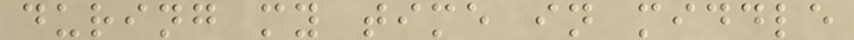during my time in middle
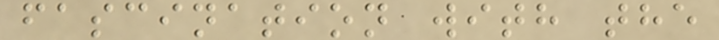fascination with the
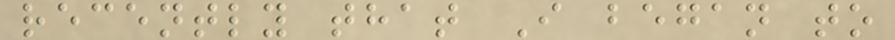recently that I began to
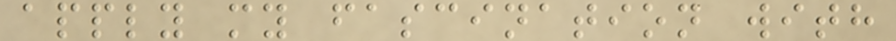apply my fascination with
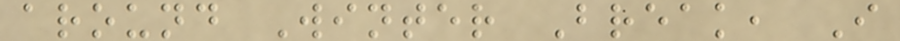around Winter Break, I
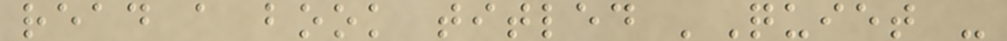read a book titled 'Quiet -
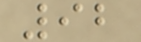92
